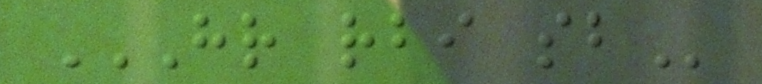HR RBI SB
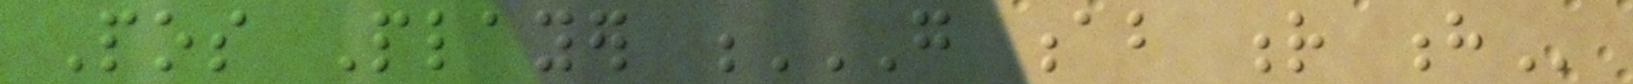Pos Player G AB R H
